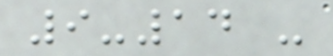9-14 -
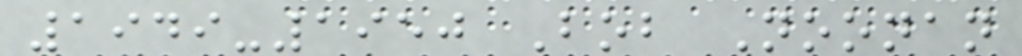1949-1950 Bob Noonan
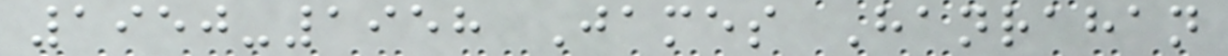1950-1958 James Hanrahan
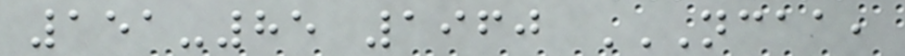151-85 1960 NCAA,
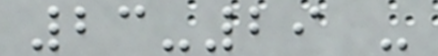23-29 -
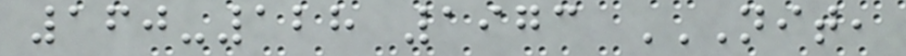160-128 1973 NIT,
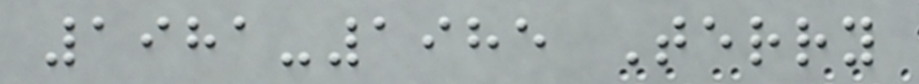1981-1985 Terry
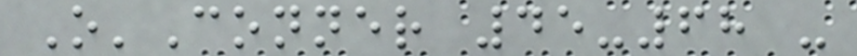O'Conner 45-68 -
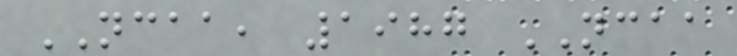NCAA, 1987 NCAA
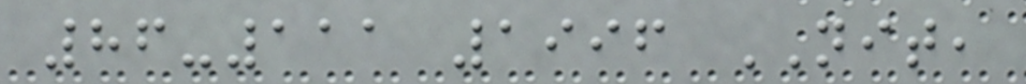86-111 1996 NIT,
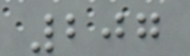207
